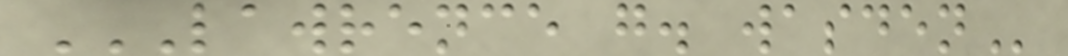LAWRENCE G. WASDEN
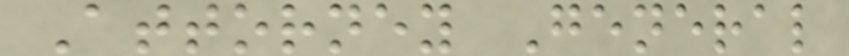Attorney General
